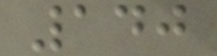140
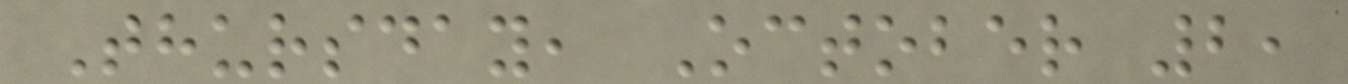Thursday, October 2,
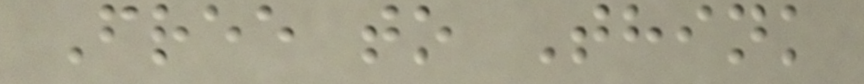Free to Think
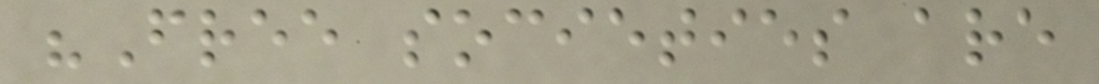"Free societies are
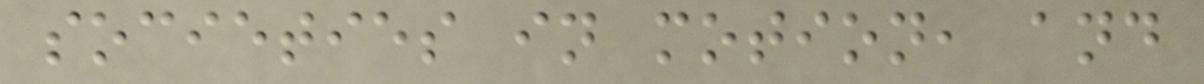societies in motion, and
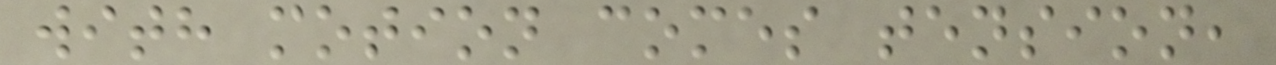with motion comes tension,
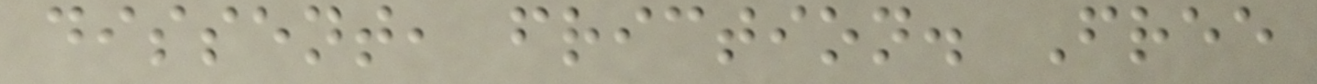dissent, friction. Free
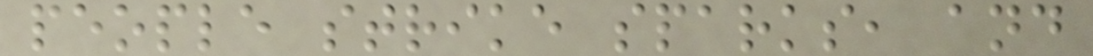people strike sparks, and
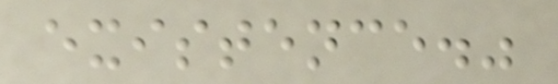existence."
